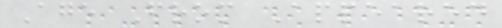Age From Appeared
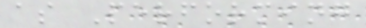as Performing
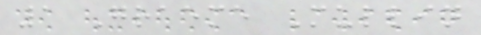1 Graeme Mullin
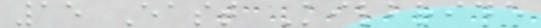15 East Kilbride
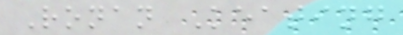Ronan Keating
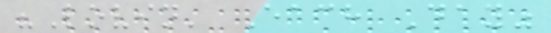"Lovin' Each Day"
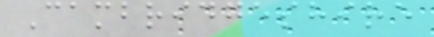Cambridgeshire
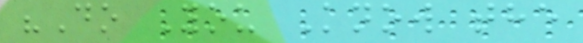"Do You Know the
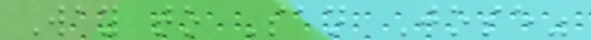Way to San Jose"
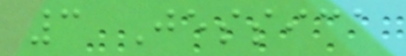3 Jessica
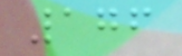176
